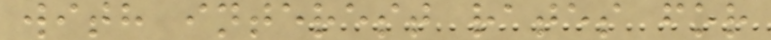with interest rates for
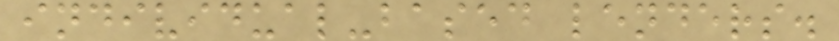individual-based lenders.
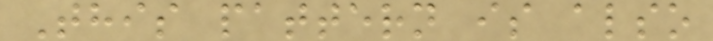This pattern is also
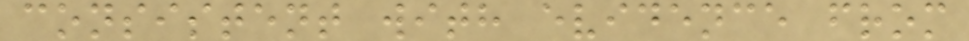consistent with evidence from
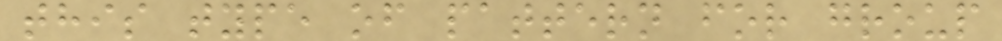this type of pattern for group
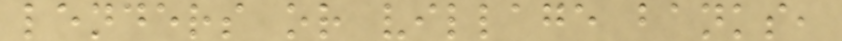lenders or village banks,
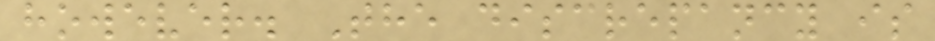however. The discrepancy is
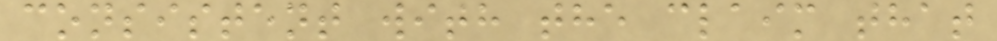consistent with the claim that
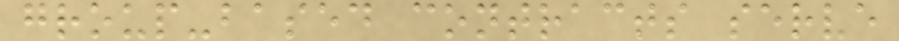group-based contracts serve
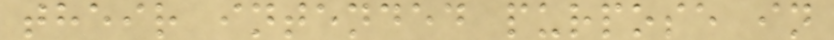their intended purpose in
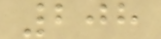208
